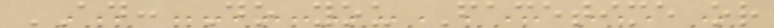AD: Do you Facetime or
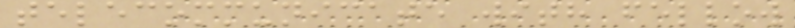telecommunicate with fellow
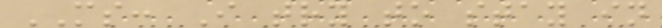MS: I try to stay in
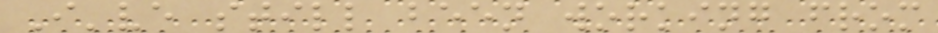I've still been working from
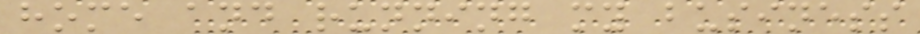home and running my business
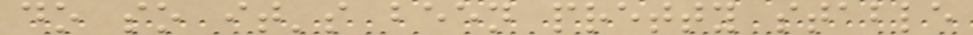do so it's been pretty stable
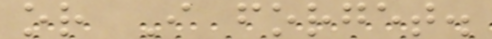or I forget.
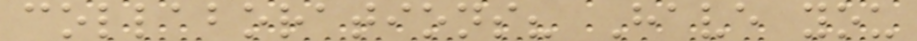collaborations? Have you
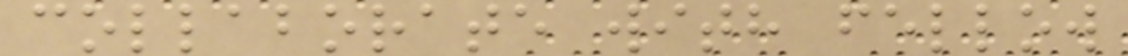collaborate with fellow
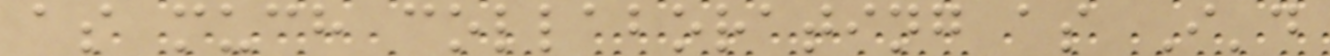as much collaborating as I'd
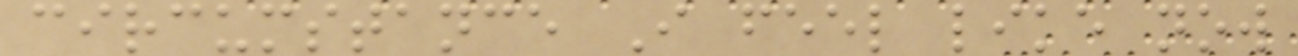circumstance I feel like now
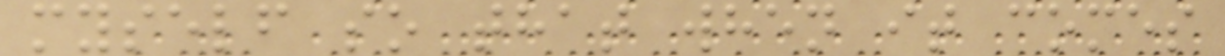myself so that when it comes
